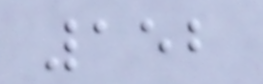152
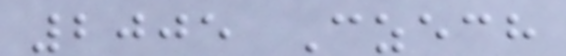2005 Czech
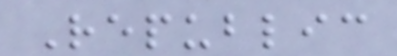Republic
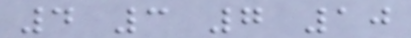4 3 7 10
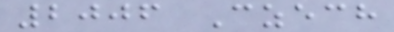2006 Czech
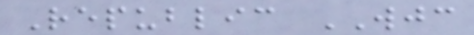Republic WJC
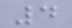4
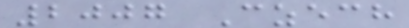2007 Czech
